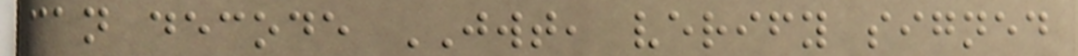can decode JWT, verify signed
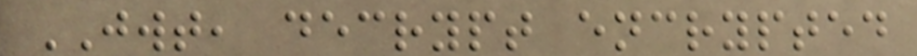JWT, decrypt encrypted
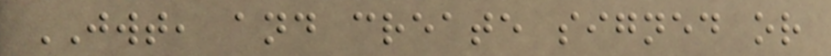JWT, and create signed or
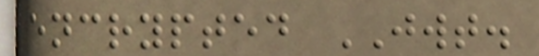encrypted JWT.
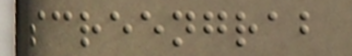screengrab
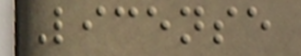License
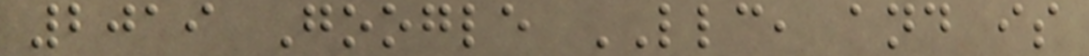2019 Google LLC, and is
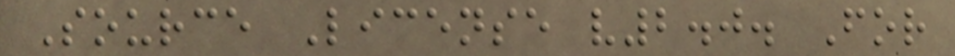Source License v2.0. For
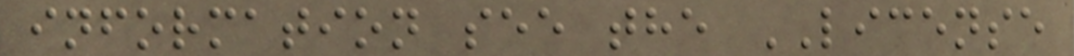information see the LICENSE
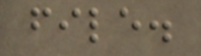file.
